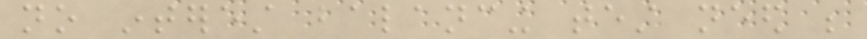no interest balancing test need be
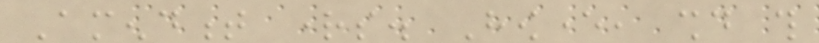Amendment rights. However, should this
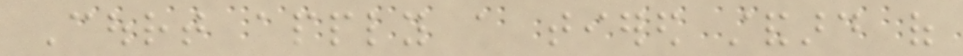Court apply a tiered standard of
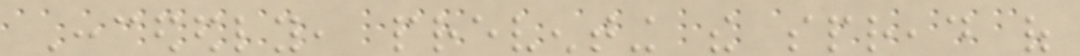Concededly, preventing the spread of
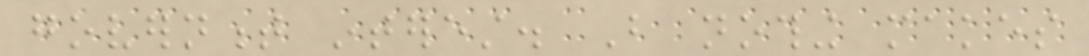government interest. But nothing makes
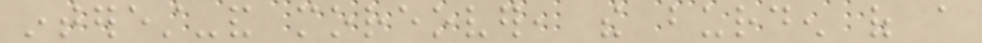interest-and moreover, the burden of a
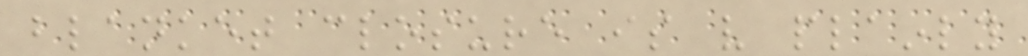blanket closure is very plainly
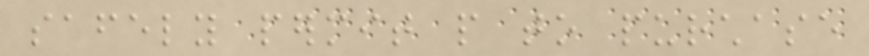safely permit people to purchase
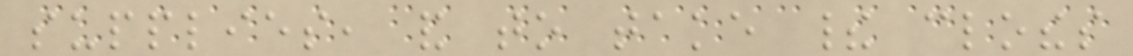supplies, and to take their clothes
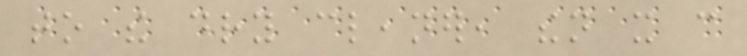to the dry cleaner, then it can
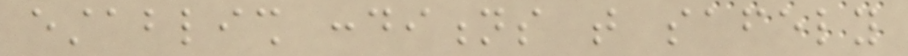establish conditions that safely
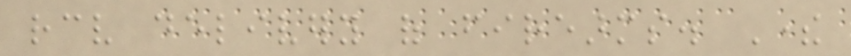receive delivery of firearms. There
